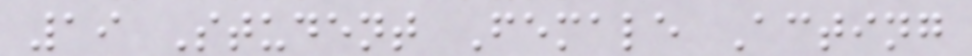19 Student Female Acting
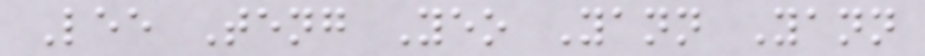Lee Teng Yeo Yann Yann
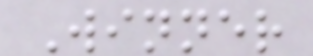Winner
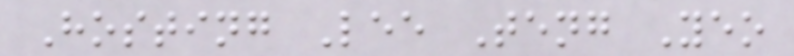Hosting Lee Teng Yeo
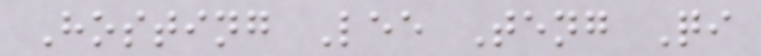Hosting Lee Teng Qi
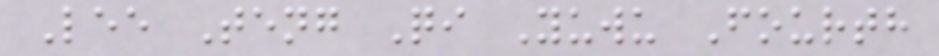Lee Teng Qi Yuwu Fourth
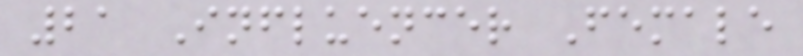21 Influencer Female
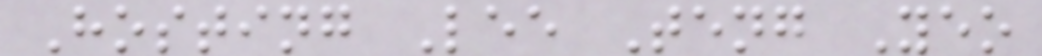Hosting Lee Teng Yeo
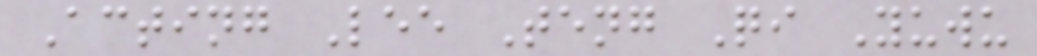Acting Lee Teng Qi Yuwu
